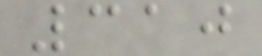310
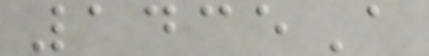1435A
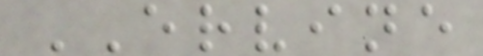ERVINE
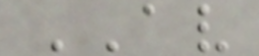AV
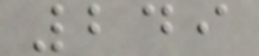249
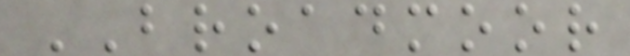BROADMOOR
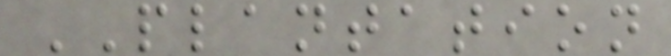PLANTATION
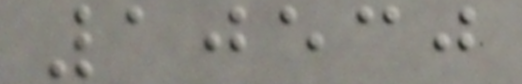10530
